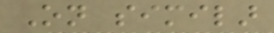On similar
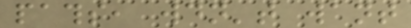paths, wouldn't want
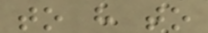to have to
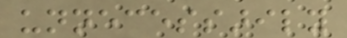unnecessarily
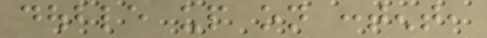double up on content,
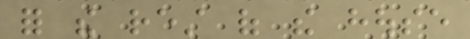for the rest of the house
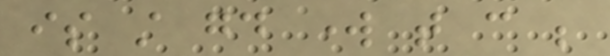is still good work that can be
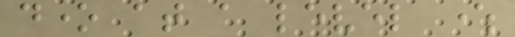done at a level where
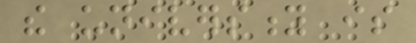the university is
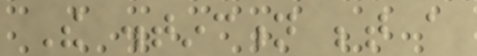The distinction between a
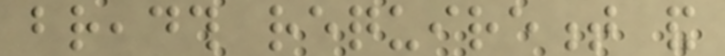breadth requirement and
